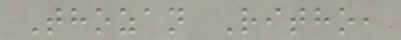Thozan Ritho,
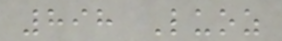898 Luoz
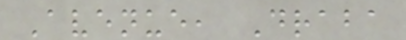Avenue, Draba
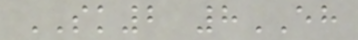SK2 8EH
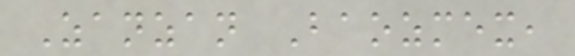Zanzan Baozmex,
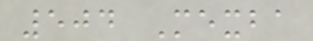504 Mexba
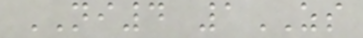NI4 1ZS
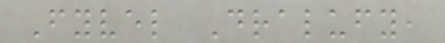Fyvel Dralufy,
